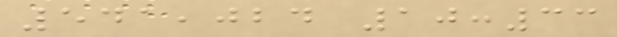541,024 10:33
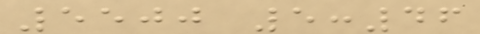5500 5:46
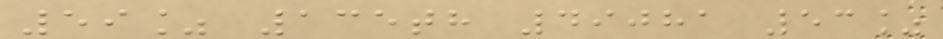59% 135th 49081 53%
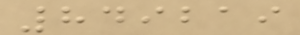849219
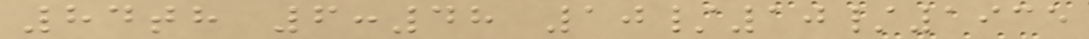84th 6:48 10/10/1935
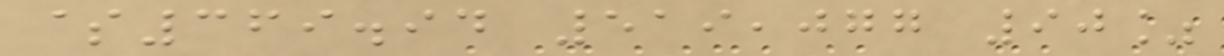$369.94 519,077 90%
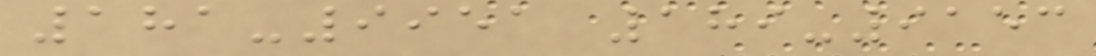181-9951 189-9153
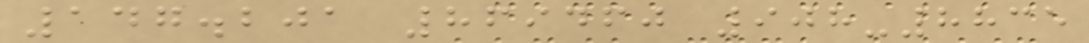147.201 869460 908-8835
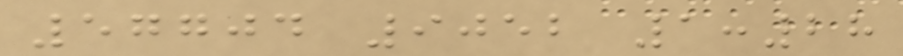57704 9052 1:28
